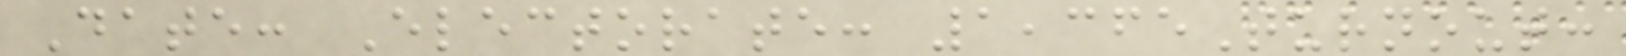Date: Electorate: 1,365Turnout:
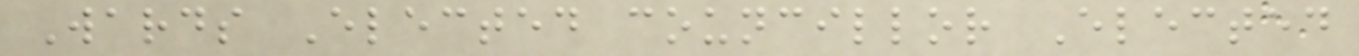Wards Elected councillor Elected
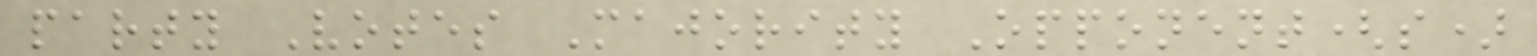party Votes Majority Opponent(s)
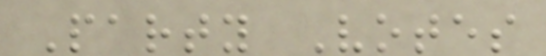Party Votes
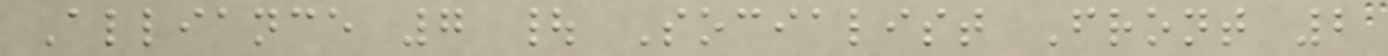Alliance 7 | Socialist Front 2
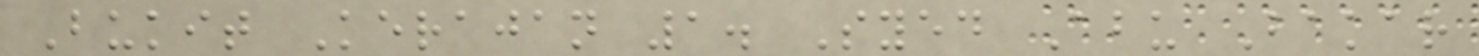Bukit Kerajan 1. Syed Abu Bakar
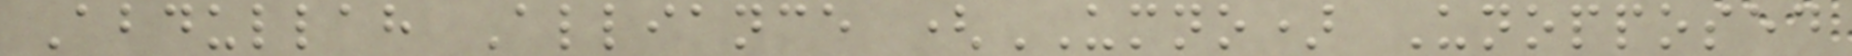Abdullah Alliance (UMNO) Unopposed
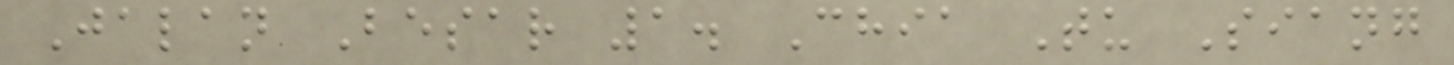Jalan Besar 1. Chia Tu Siang
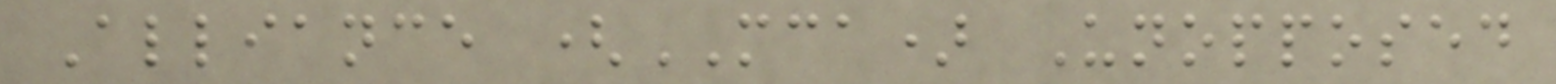Alliance (MCA) Unopposed
